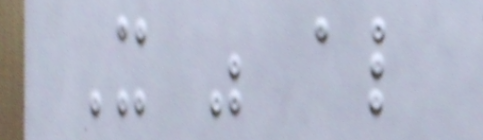It was also
